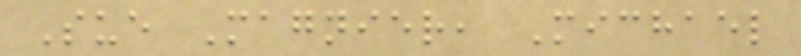Sue Magnier, Michael
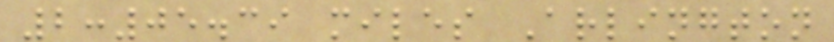2:05.39 miles Arlington
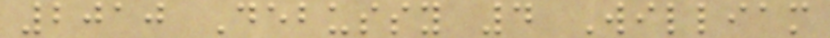2010 Debussy 4 William
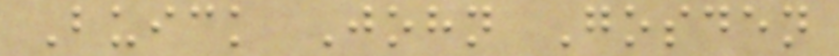Buick John Gosden
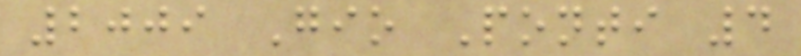2009 Gio Ponti 4
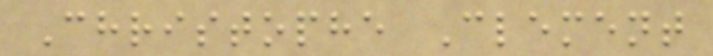Christophe Clement
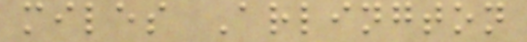miles Arlington
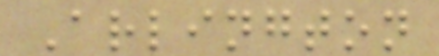Arlington
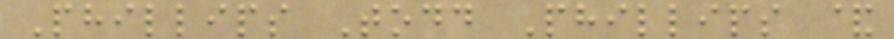Phillips Todd Phillips &
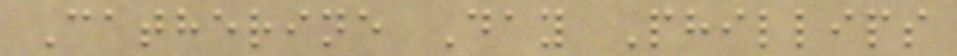Catherine Day Phillips
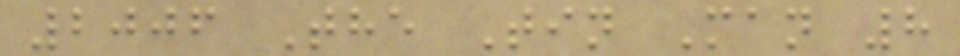2006 The Tin Man 8
